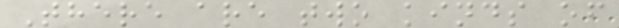There are two kinds of
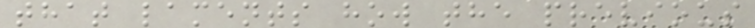that laments how the previous
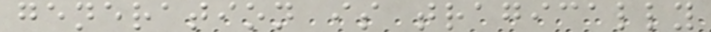generation is tragically
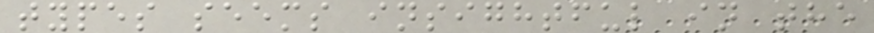types seems insightful in the
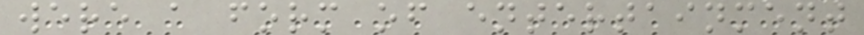were a form of entertainment
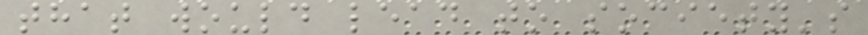that would lead to society's
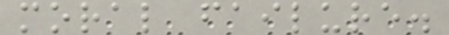moral failure.
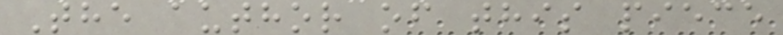The author of this piece
